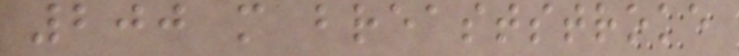200 m breaststroke
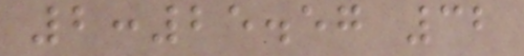2:25.57 32
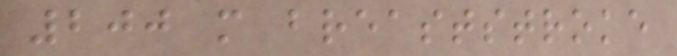200 m breaststroke
